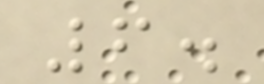6.
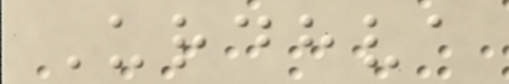Urdhva
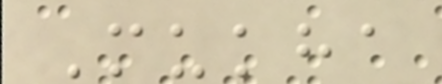Mukha
